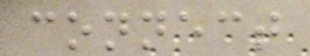connect
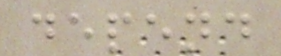depend
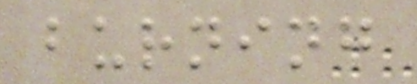burning
